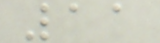11
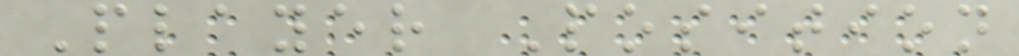Player Position
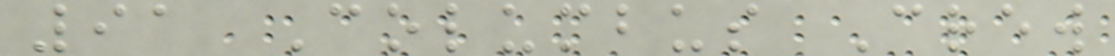91 Columbus Crew
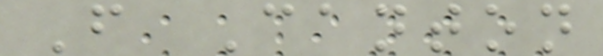F Canton
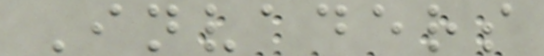Invaders
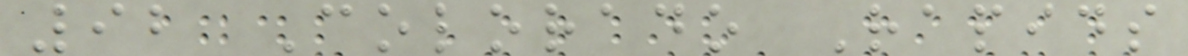92 Colorado Rapids
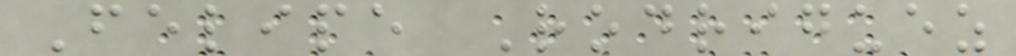Felipe Rodriguez
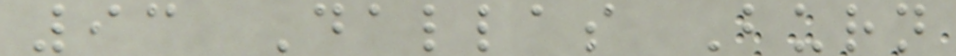93 Dallas Burn
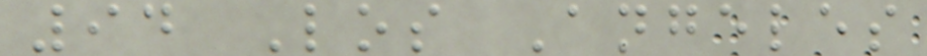94 Los Angeles
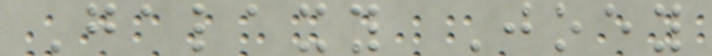Galaxy Joey
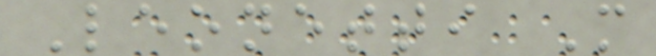Leonetti M
